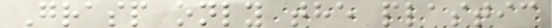Grasp only the plastic
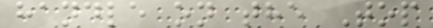handle on the Top
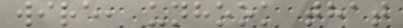wire, unhook that
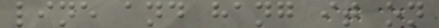line and hang it on
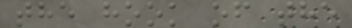the hook of the
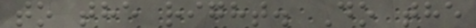to the right. Do the
